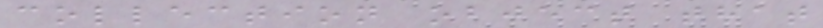collection object that
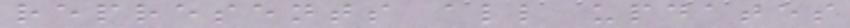represents all updates
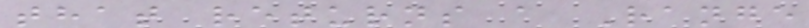that returns a Range
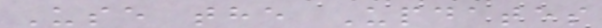Use the Updates
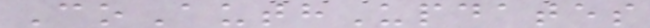CoAuthUpdates
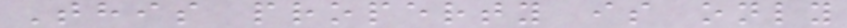This property is only
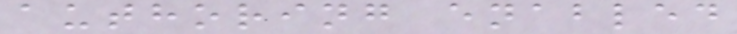authoring enabled
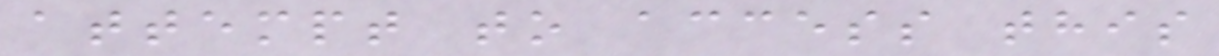attempt to access this
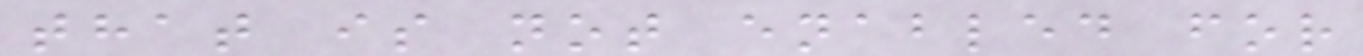that is not enabled for
